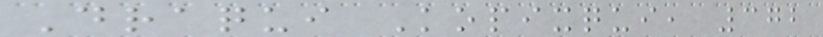Draqui Kopixqui, 372
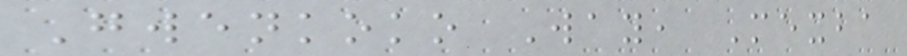Gwenkoko Way, Mexba
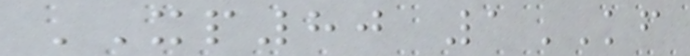XP80 1KF
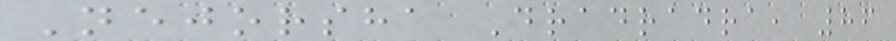Nejorsha Dradradra, 86
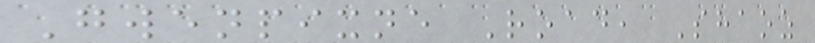Gwenpixne Road, Shaoz
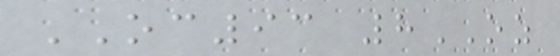OC93 8OZ
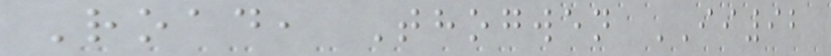Road, Thogwen II92
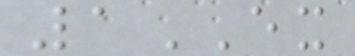1EX
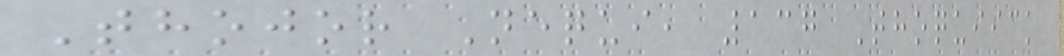Thojor Nequi, 137 Thoquiick
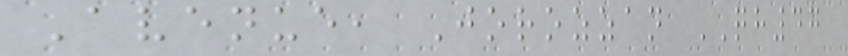Avenue, Jorozzan QH47
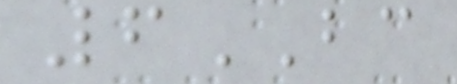6BC
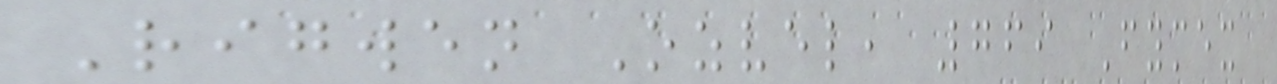Rigwen Ozvel, 769 Fymex
